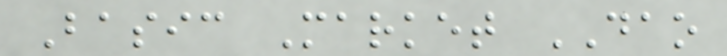Basic Market DAO
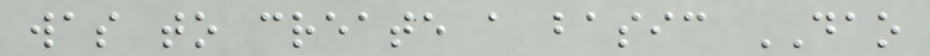was to create a basic DAO
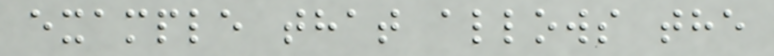example that allows the
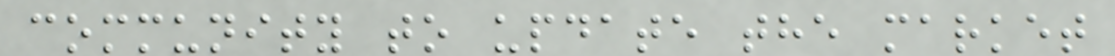community to update the market
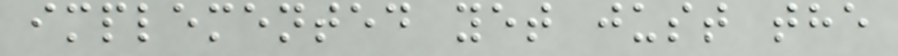implemented yet just the
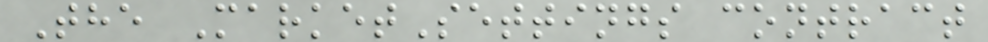The MarketSettings contract
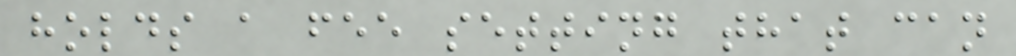holds a fee setting that can
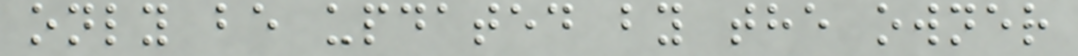only be updated by the owner
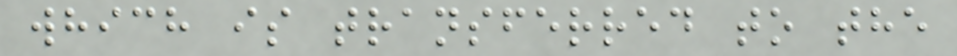which is transferred to the
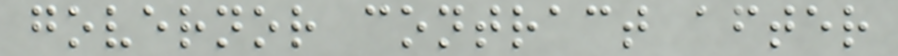governor contract after
